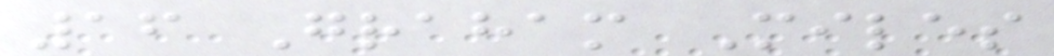16 Graham Miles
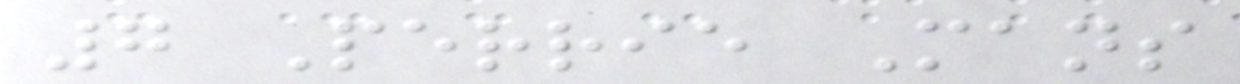7 Perrie Mans
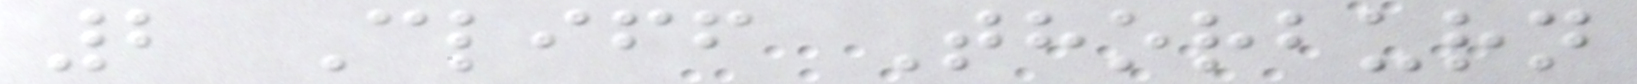2 Cliff Thorburn
